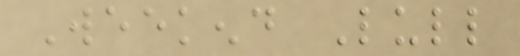Weekend Lull
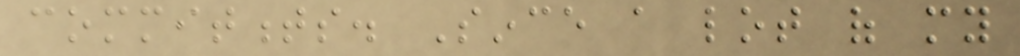commitments. Since a lot of my
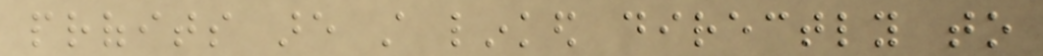profits are still linked directly to
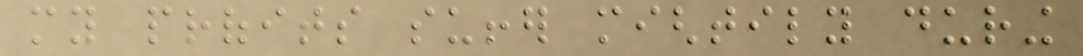my profits suffer mightily during
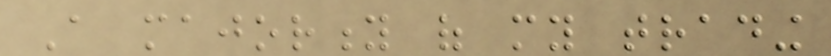A majority of my trading
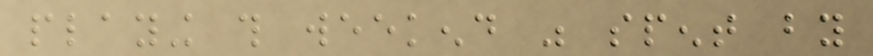playing this weekend was spent by
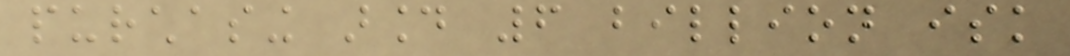purchasing around 6 billion isk
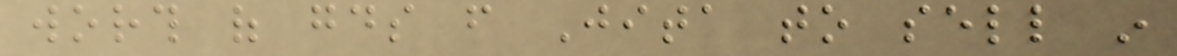worth of goods from Jita to sell in
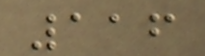116
